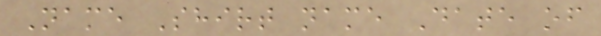Name Shirt name Date of
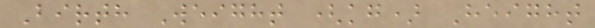Birth Weight (kg) Height
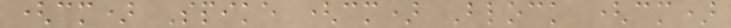(cm) Spike (cm) Block (cm)
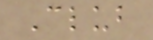Club
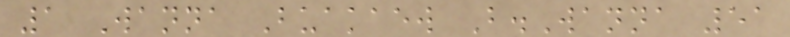1 Wanna Buakaew B.Wanna 51
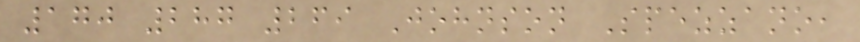170 287 269 Johnson Spezzano,
